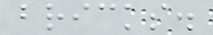bricks.
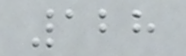128
